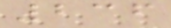236
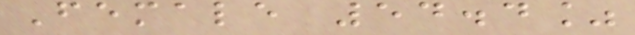Female 54.4%
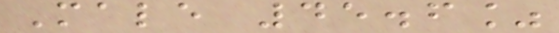Male 45.6%
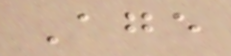Age
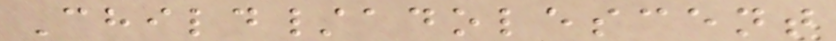Child/adolescent
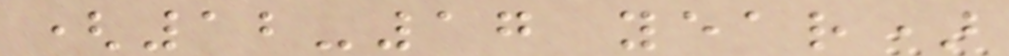(12-17 year)
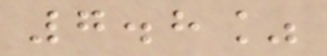7.8%
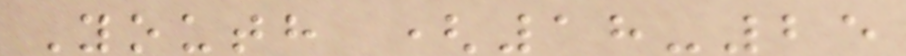Youth (18-25
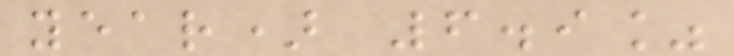year) 6.9%
